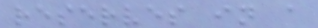reserves in a
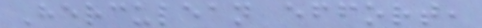Herculean effort,
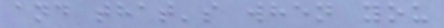and that's when you
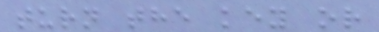turn the key or
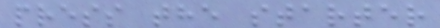press the starter
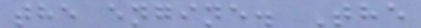the engine. The
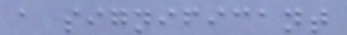a significant
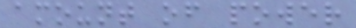amount of power
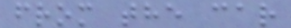from the car
